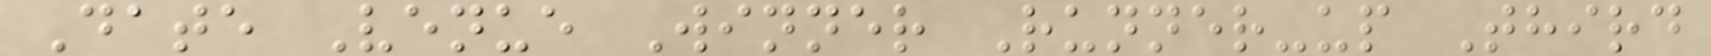Date Venue Winner Runner-up Third
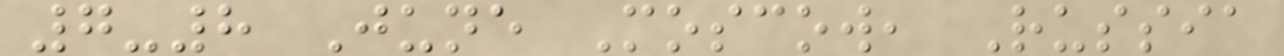7-8 June Moscow, Russia
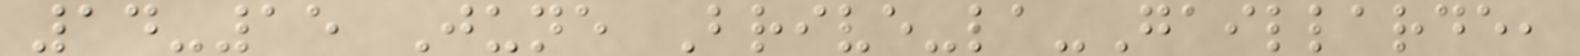14-15 June Brive-la-Gaillarde,
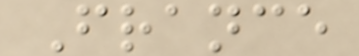France
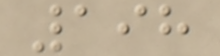198
